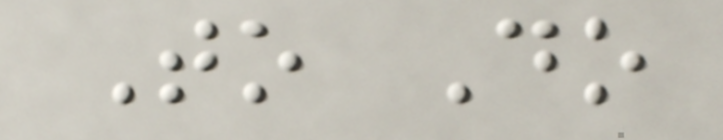To Do
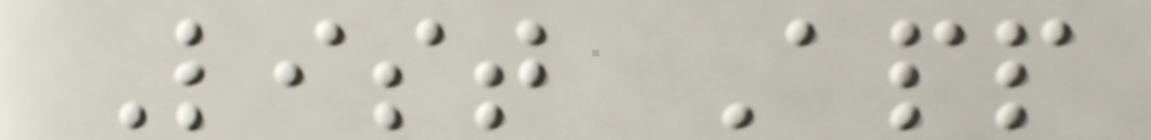List App
